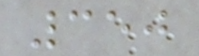350
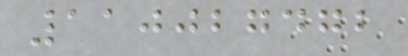110027472
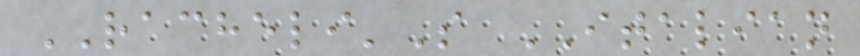RACHELI'S ITALIAN
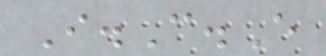I.C.E
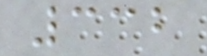332
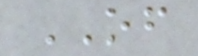OF
